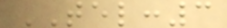TEL:3
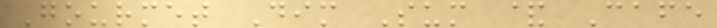Gourmet Dim Sum & Cafe
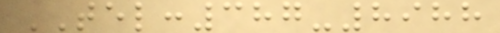TEL:387-8988
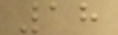18
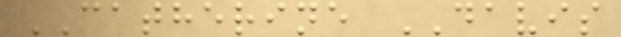CATHERINE DAVIS
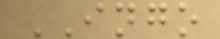INGO
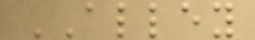ALLEY
